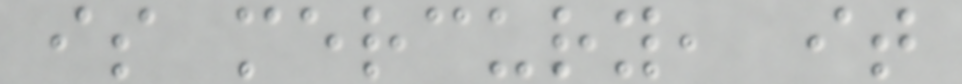is mercury, it
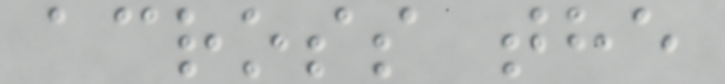across the
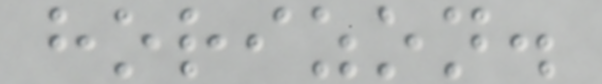horizon.
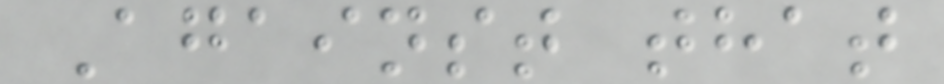Against that
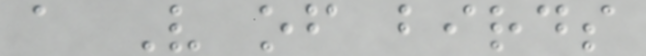a V of birds
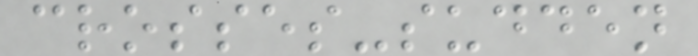crosses-sudden
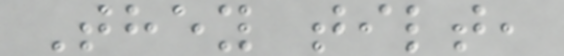They tilt,
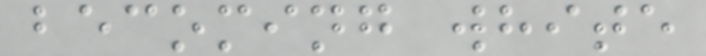becoming white
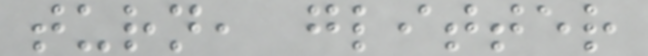turn, glitter
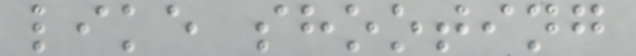like shooting
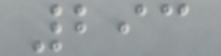293
